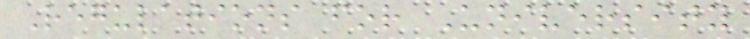Regulations for University
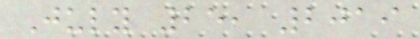July 25, 2019
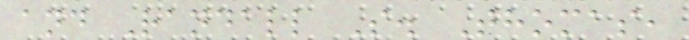and Randall S. Thomas,
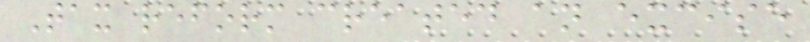Tax reform created an excise
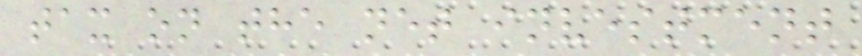tax on the net investment
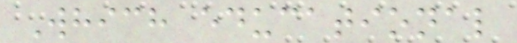Which educational
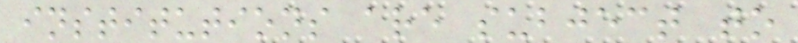institutions are subject to
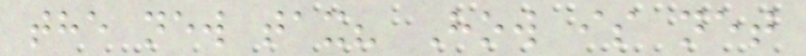the new tax? How is net
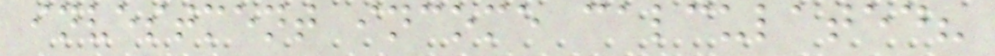investment income calculated?
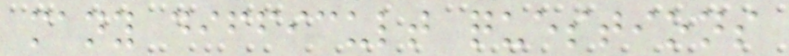many difficult questions
